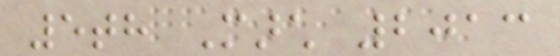5th March 2013
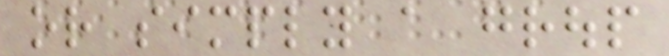or simply a group
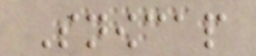Snowcap
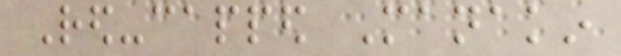Red-capped Manakin
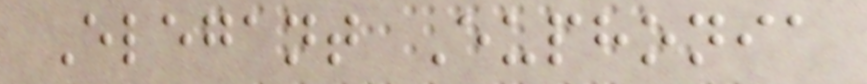Elegant Euphonia
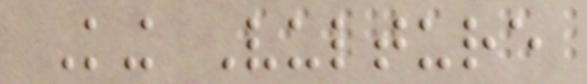King Vulture
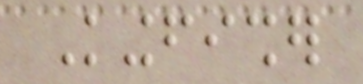Kingfisher
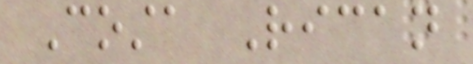Costa Rican
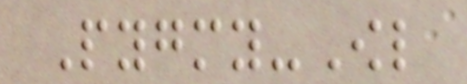Pygmy-Owl
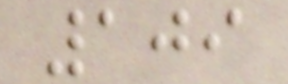109
